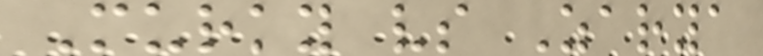Murky vs Zarya
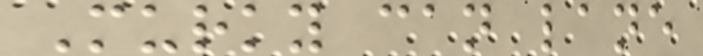Murky can lane
